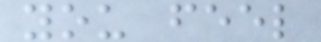you feel
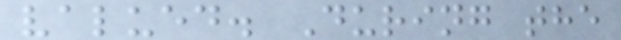valued. During the
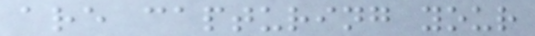are capturing your
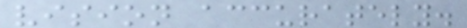vision accurately.
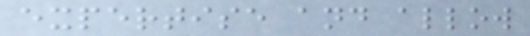expertise and allow
